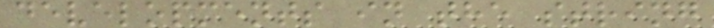developments in the string
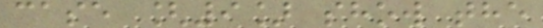case [9] show the
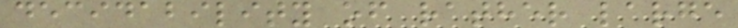decidability of rather large
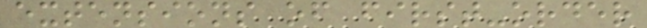extensions of first-order
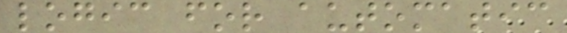logic for automatic
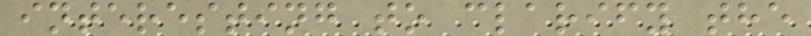interesting to clarify the
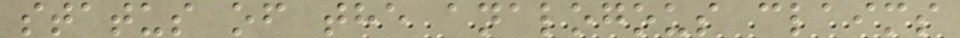status of the analogous claims
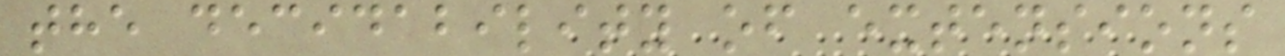the decidability of extensions
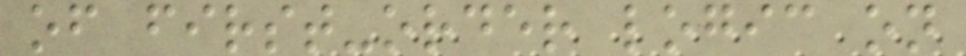of first-order logic on
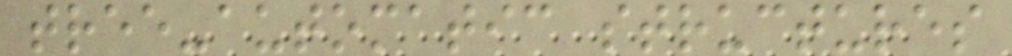tree-automatic structures
